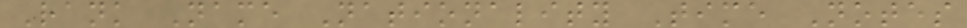Rank Name Nationality Time Notes
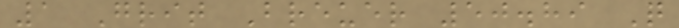1 Grit Breuer 50.89 Q
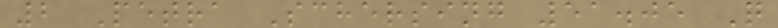2 Petra Schersing 51.05 Q
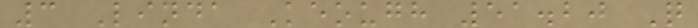3 Linda Keough 51.20 Q
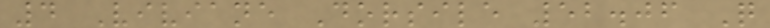4 Viviane Dorsile 52.06 Q
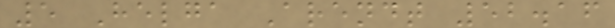5 Helga Arendt 52.16
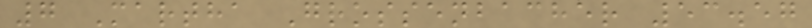7 Martha Grossenbacher 53.57
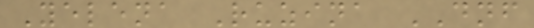Yelena Ruzina DNF
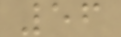56
